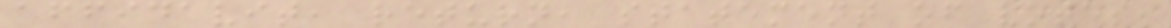affidavit, return, statement of votes,
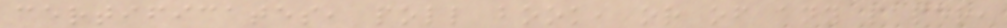certificates, poll book, or of any paper,
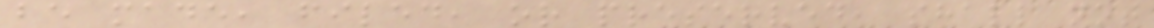be made, filed, or preserved, shall not
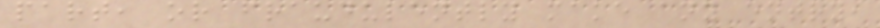part, or fraudulently make any entry,
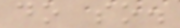do so.
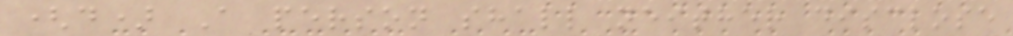(d) A person shall neither disclose
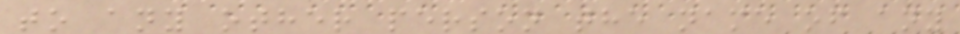to any other person the name of any
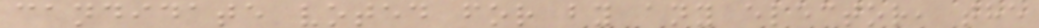candidate voted for by any elector, the
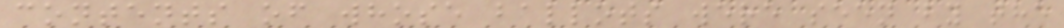contents of whose ballots were seen by the
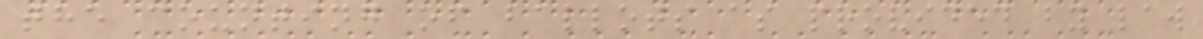the counting of ballots as provided by law
